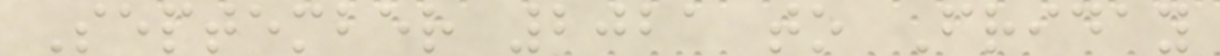September 2021 to Friday
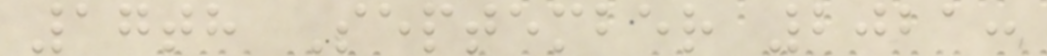17th September 2021:
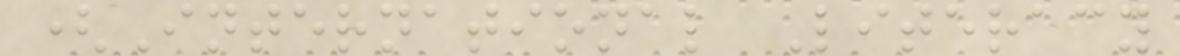(International Literacy
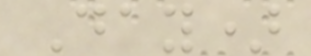Day)
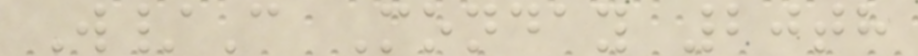W/C Monday 20th
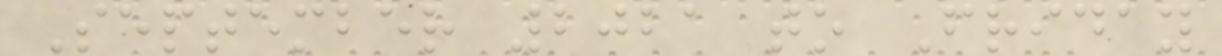September 2021 to Friday
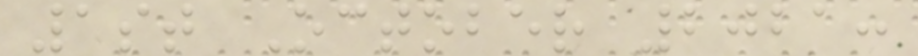1st October 2021:
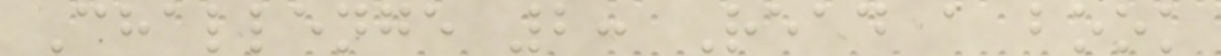Challenge 2: Read a book
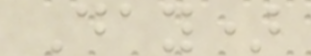Day)
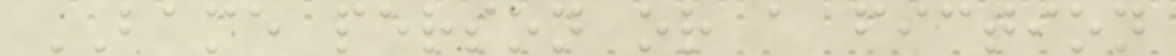BAME person or a fiction
